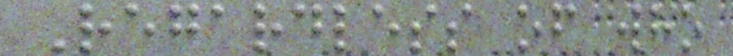Regardless of who
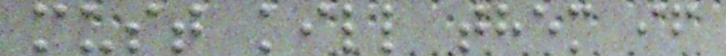must kill them if
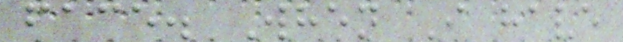face. When I have
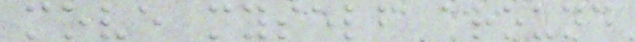move myself around
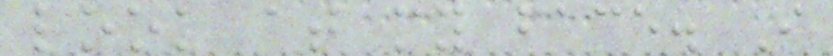look at my face. I
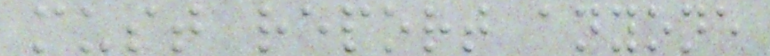must report anyone
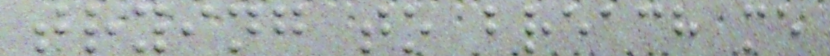trying to breach me
